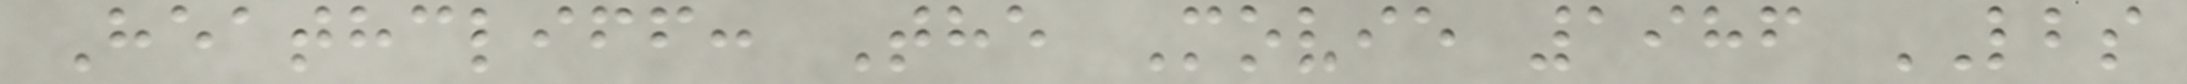Heathcliff: The Movie 1986 LBS
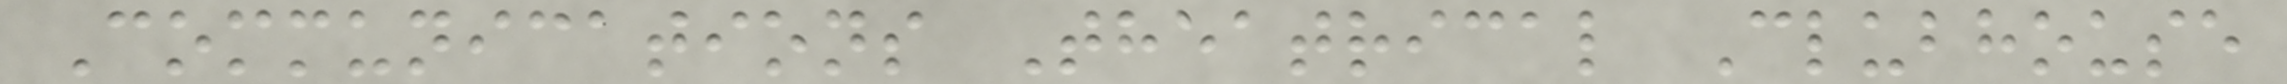Communications Theatrical Clubhouse
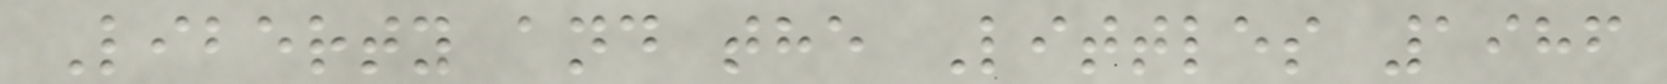Liberty and the Littles 1986
